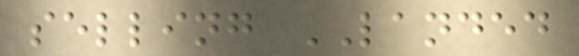selling LANDED
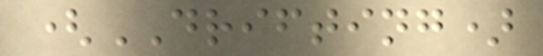(DRIFTING)
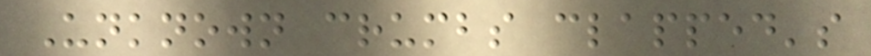Unknown crumbs clapped's
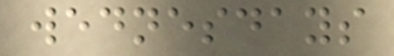wednesdays
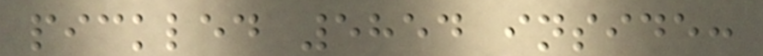pickled 5854 inside:
